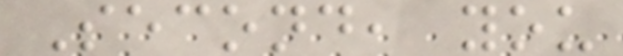Second, you
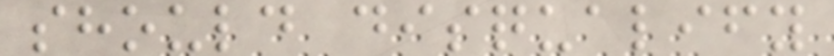should disqualify
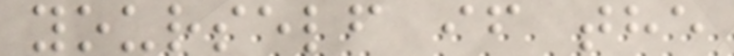yourself if the
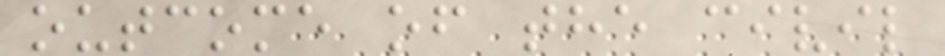outcome of the civil
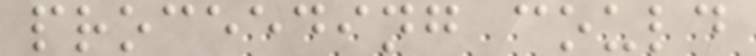proceeding could
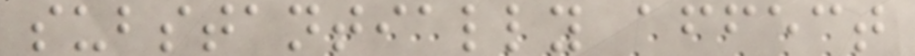substantially affect
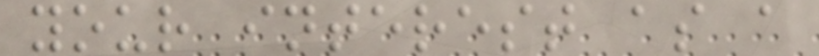your interest as a
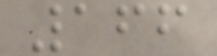166
